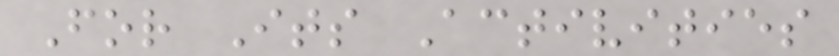For Its Activities
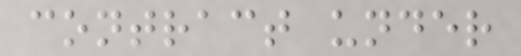contract under
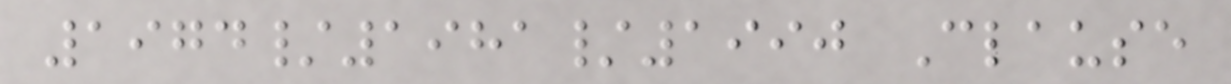1974/1981/1990 Clause
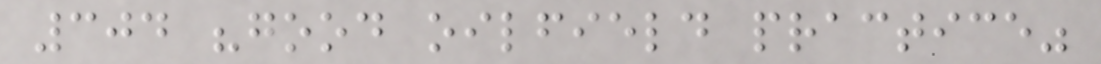304 "good oilfield practice"
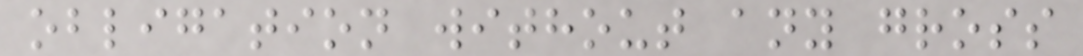obligation without any gross
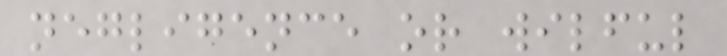negligence or wilful
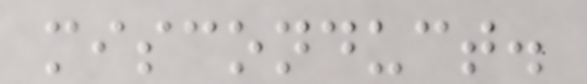misconduct.
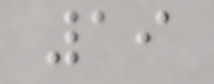19
